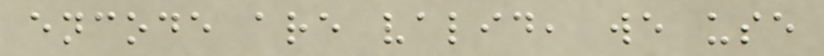encode are valid, we use
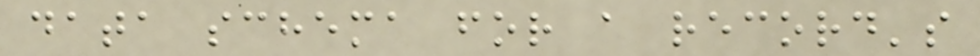data schema for a record's
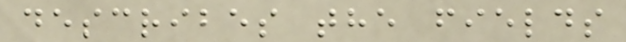describes the fields
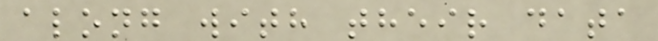along with their data
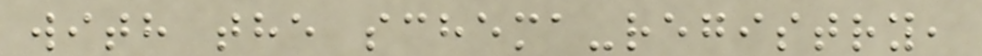with the schema-registry,
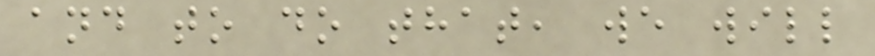and to do that, we will
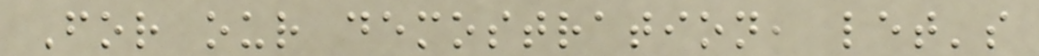For our demostration, let's
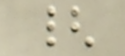{
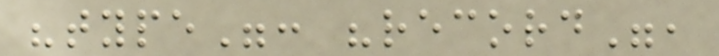"type": "record",
